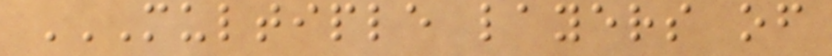MULTIPLE LAYERS OF
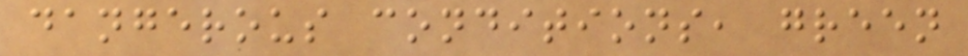dangerous conditions, green
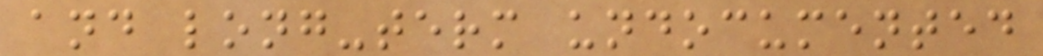and long-term undocumented
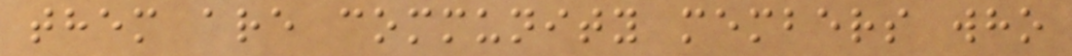them are community members who
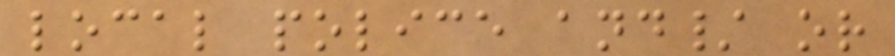local police and/ or
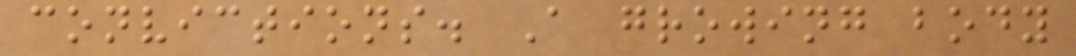convictions. A growing body
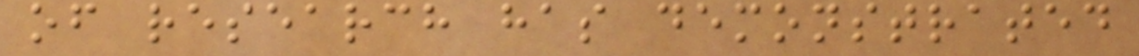of research has demonstrated
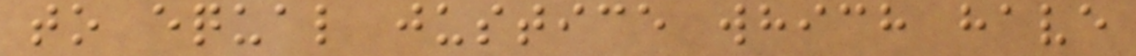to equal justice which have
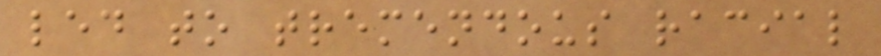led to tremendous racial
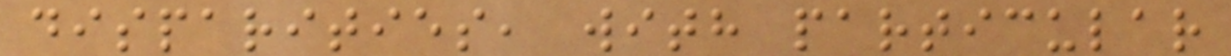disparities, with particular
